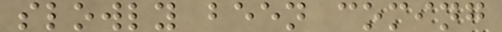slowly been coming
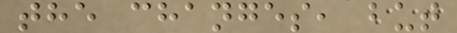the changes, but
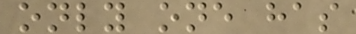only one has
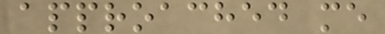approached me
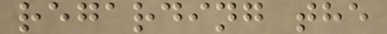regarding the
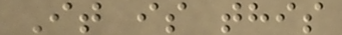It is this
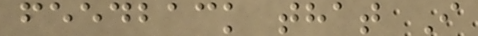feedback that I
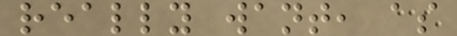really want, as
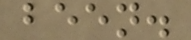been.
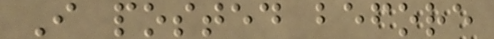I posted before
